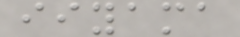iiyama
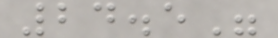24.5"
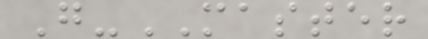G-MASTER
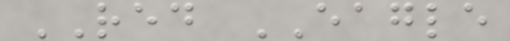RED EAGLE
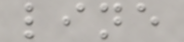line
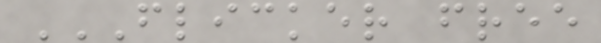FLICKER FREE
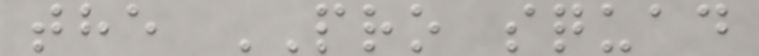the PRO squad
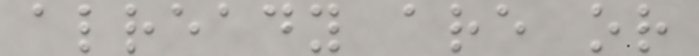already are or
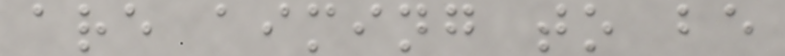are aiming to be
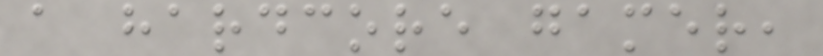a hardcore gamer,
